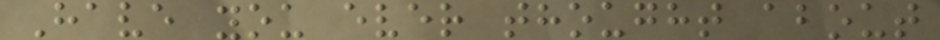Have you ever thought about
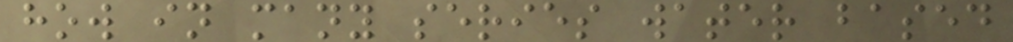how in many series water based
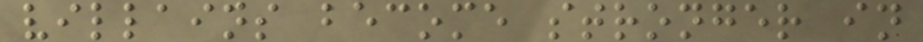villains become stronger in
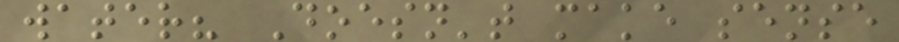water? Doesn't make sense
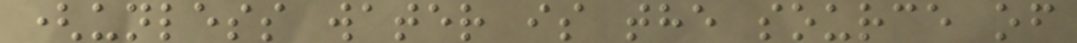(unless water is the source of
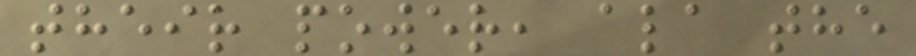their power, ala the
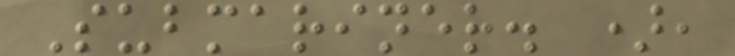Submariner. ),
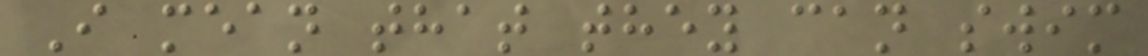I mean that they can swim
